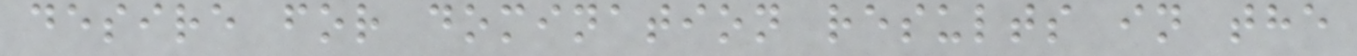desire for domination results in the
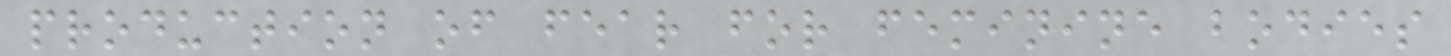production of fear for feminine bodies
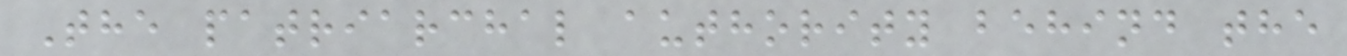The patriarchal authority behind the
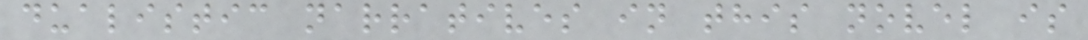dualistic narratives in this novel is
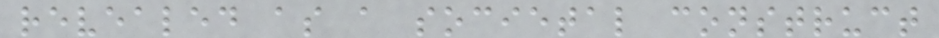revealed as a societal construct
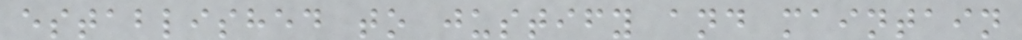established to justify and maintain
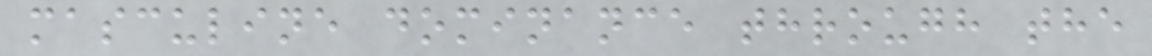masculine dominance through the
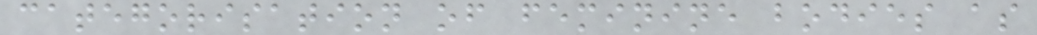categorisation of feminine bodies as
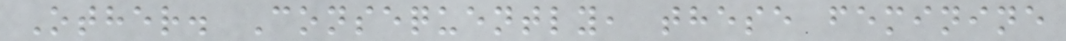Other. Consequently, these feminine
